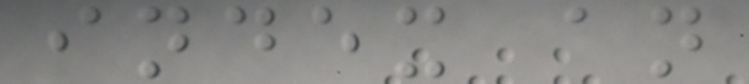index an
